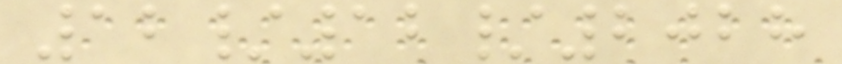12/12/2028
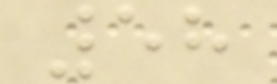58
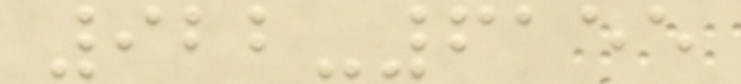922-6155
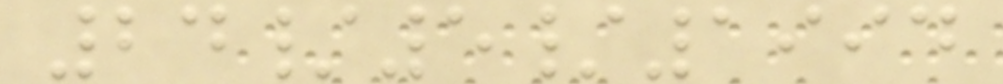24/5/1994
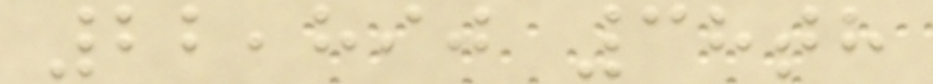22,890 38th
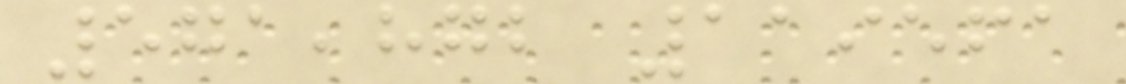571,872 119561
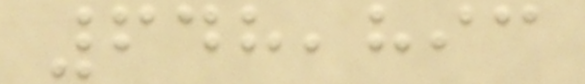648,893
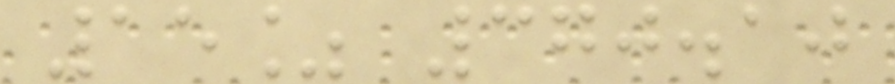15% 370.10
